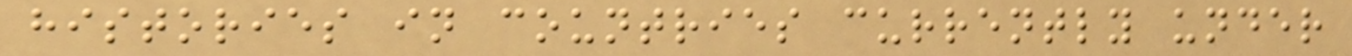histories in countries currently under
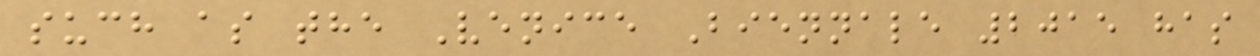such as the Venice Biennale 2015 has
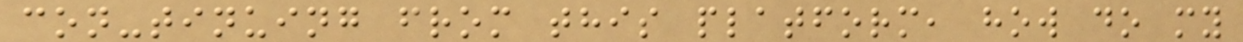con-tinuing from this platform, how do my
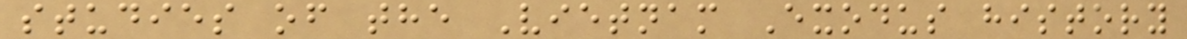studies of the Vietnam Exodus history
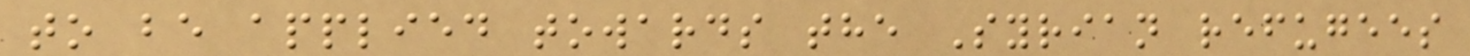to be applied towards the Syrian refugees
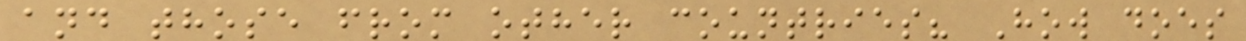and those from other countries? How does
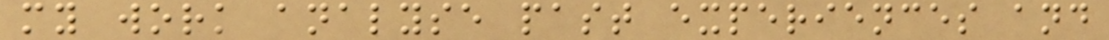my work analyse past experiences and
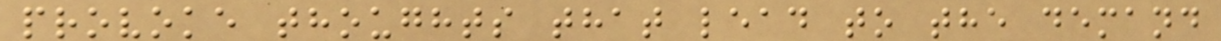provoke thoughts that lead to the demand
